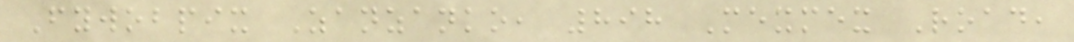Fywobpix Zanzanko, 898 Mexmex Road,
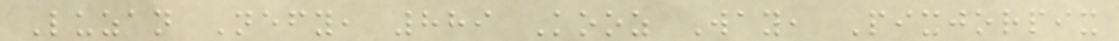Luzan Nefy, 889 Kooz Way, Pixjorpix
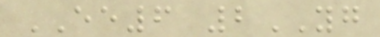EE6 2YG
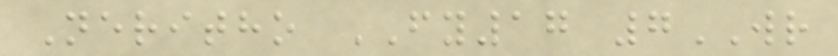Neritho FY17 7WR
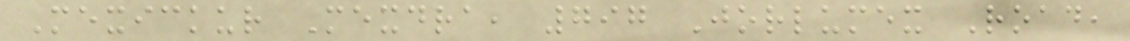Mexickur Mexdra, 797 Jorlumex Road,
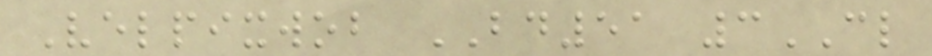Velpixwob BD51 3CL
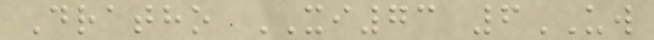Dratho XI73 6UW
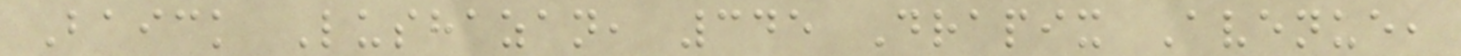Baick Lushazan, 345 Drapix Avenue,
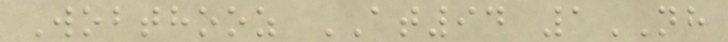Wobthooz AT94 1NH
